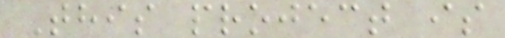This project is
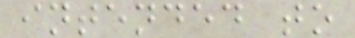intended to
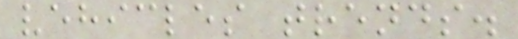vehicles trends.
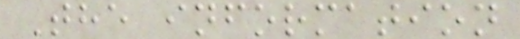The information
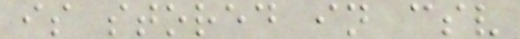is stored in csv
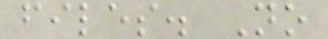files. No
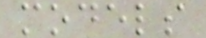models
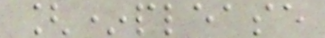[*please
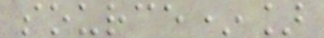source*]
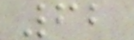62
